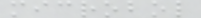microbol
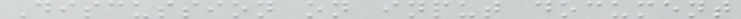Discussion on input document
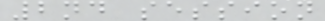2nd session
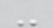-
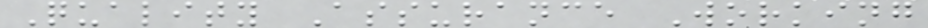Quality Assurance Working
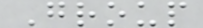Group
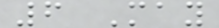6 May
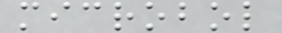microbol
